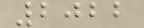2022
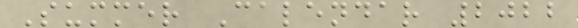Summer Calendar 2022
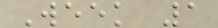Week 1
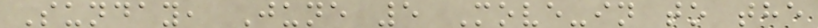Sunday, June 5 Move-in to the
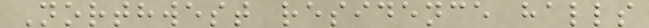Northwest residence halls
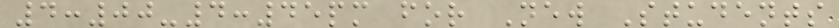4:00-4:45pm for New Students
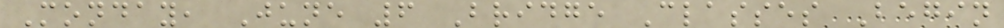Monday, June 6 Bridge Classes Begin
